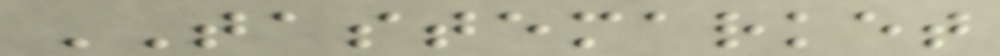TASTEMARKET
